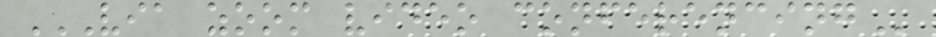VIA ZOOM VIDEO CONFERENCING
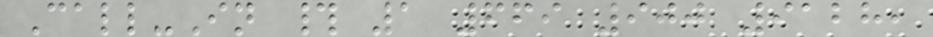Call-In # 1 669 900 9128,
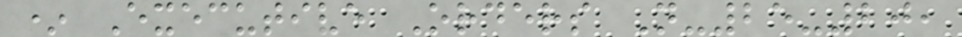* Executive Orders N-25-20,
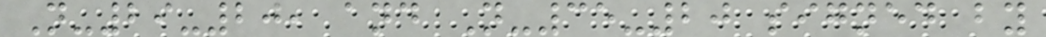N-29-20, and N-35-20 signed by
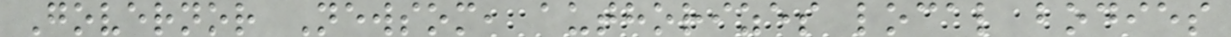Governor Newsom, authorizes local bodies
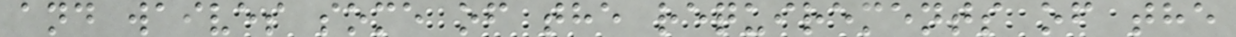and waives some of the requirements of the
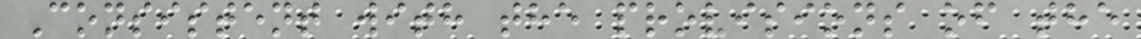Consistent with the provisions of the
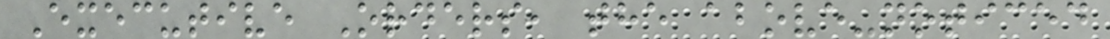Executive Orders, the above-noticed
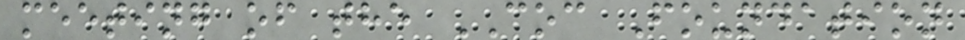meeting of the COC Foundation
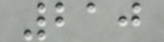210
